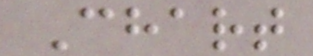Chart
